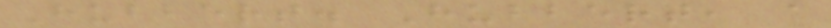Hubbert. Hubbert, a
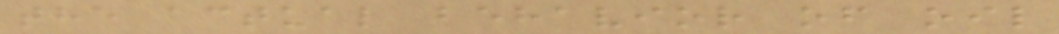the actual behavior of oil
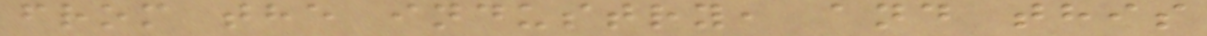from the industry, and this
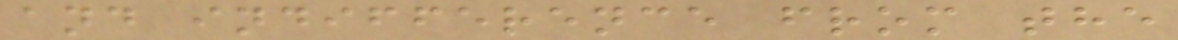and indifference from the
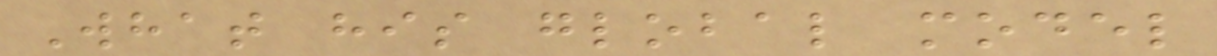What his global model
